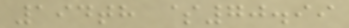194th $70.99
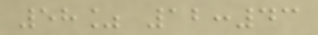58% 12:43
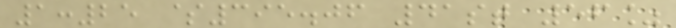1:25 $395.06 41st 56%
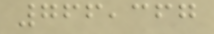766,367
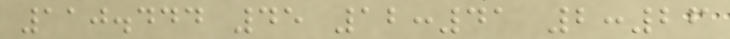110.444 45 12:41 2:26
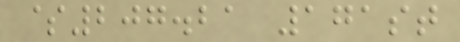$207.21 171st
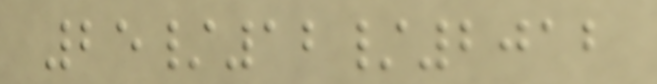25/12/2012
